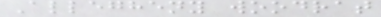Allegheny woodrat
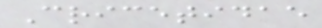Cricetidae
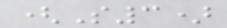(S3)
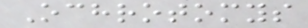Ochrotomys
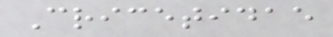Cricetidae
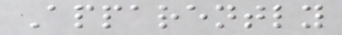Apparently
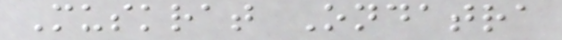Muskrat Ondatra
